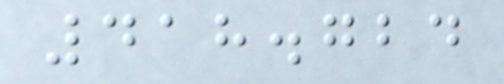418.724
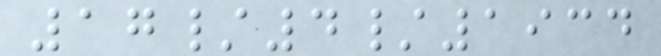17/4/1934
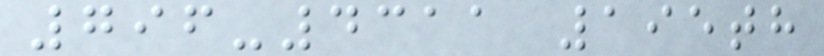796-4311 195th
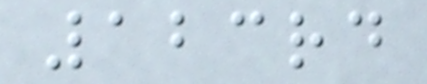123rd
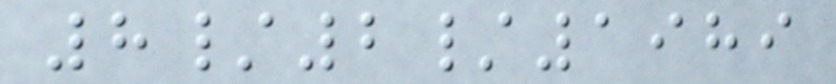8/2/1989
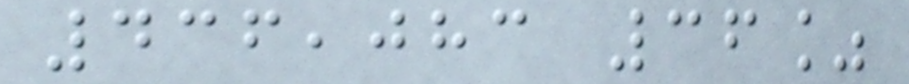436,083 36%
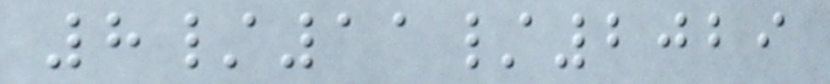8/11/2029
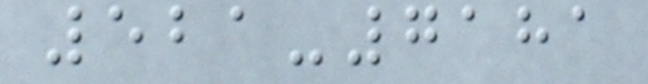521-7181
